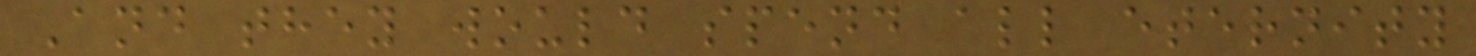And they would spend all eternity
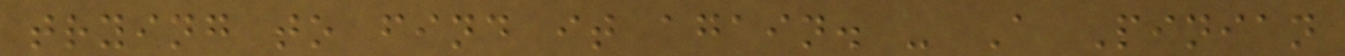trying to find it again. - A Pinian
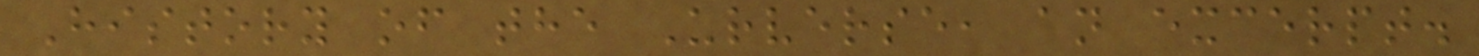History of the Urverse, an excerpt.
